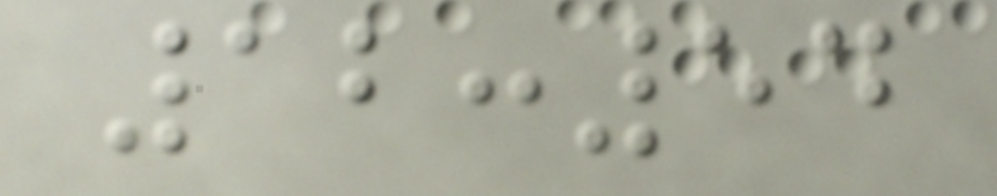12:54
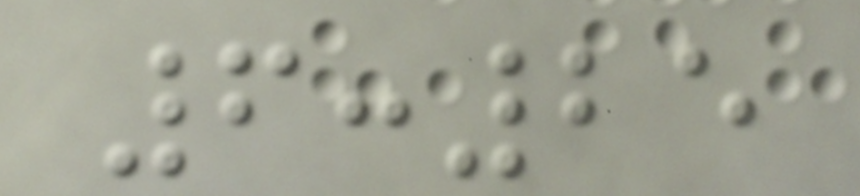6:25
